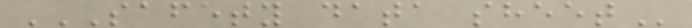SAFETY DATA SHEET
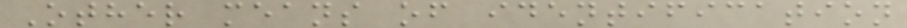Other means of identification
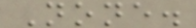None.
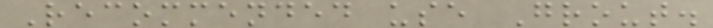Recommended use Grout.
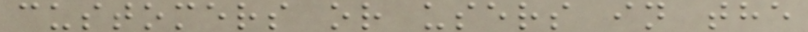customers or users in the
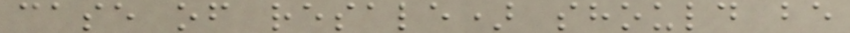case of resale) should be
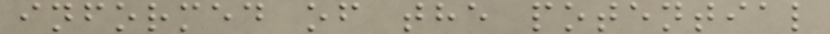informed of the potential
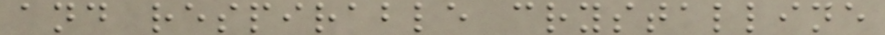and respirable crystalline
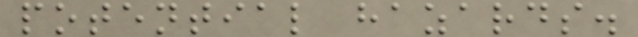potential hazards.
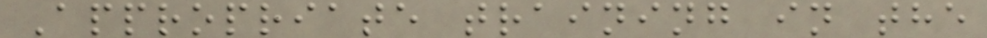Appropriate training in the
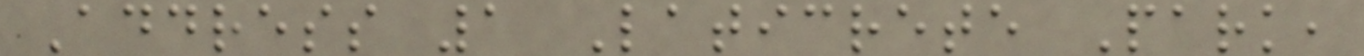Address 1 Laticrete Park,
